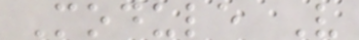Module V
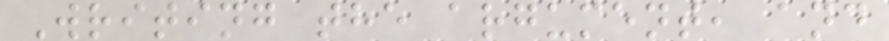Writing the argument, and
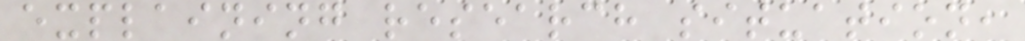explaining research situation,
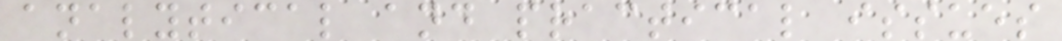analytical and practical issues
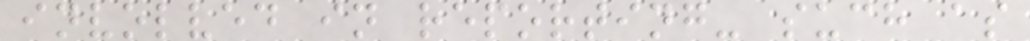involved in reporting- such as
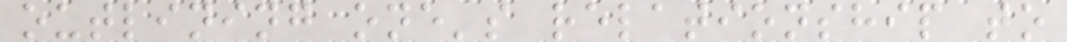outlining one's relationship to
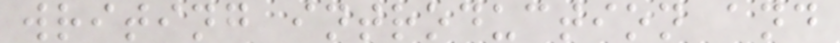writing introduction and
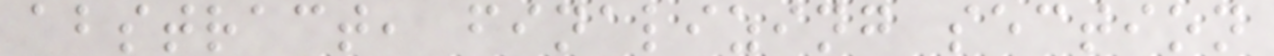abstract, finalizing section
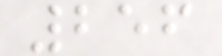256
